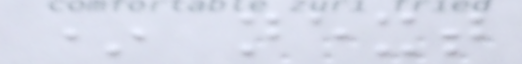* next
